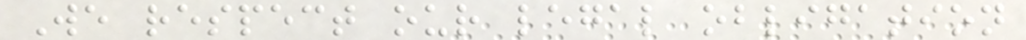We respect our legal obligation
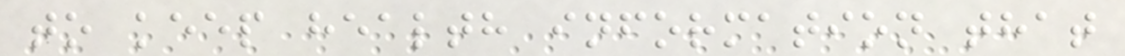to keep health information that
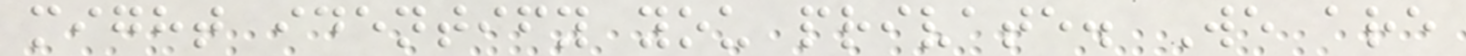might identify you private. We are
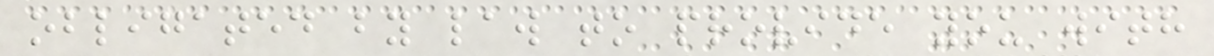obligated by law to provide you with
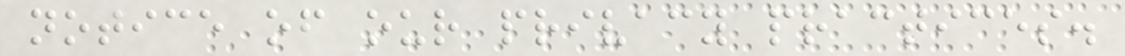notice of our privacy practices.
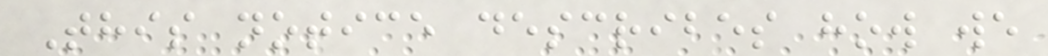This notice describes how we
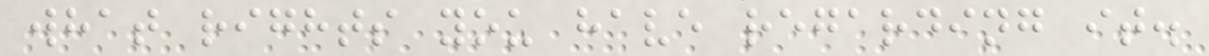what rights you have regarding it.
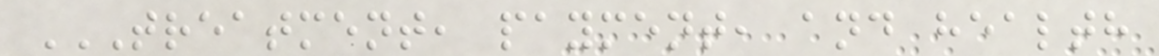TREATMENT, PAYMENT, AND HEALTH
